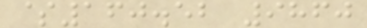$160.52 9860
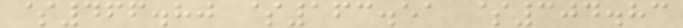$466.80 $163.51 $304.83
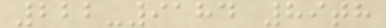222-9184 89th
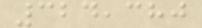324,380
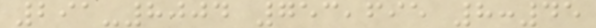291-8004 753,695 8:45
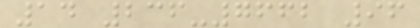14 236-7662 96
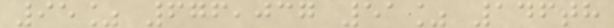95% 676,037 51% 146th
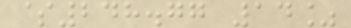$248.77 14%
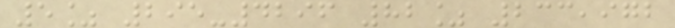5% 295-4296 82% 233,972
